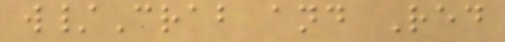w/Crab and Red
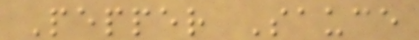Pepper Sauce
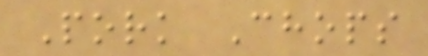Pork Chops
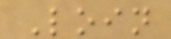Loin
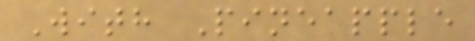With Pineapple
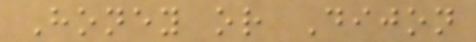Honey or Dijon
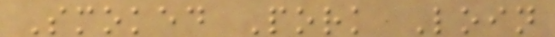Smoked Pork Loin
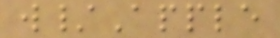w/Apple
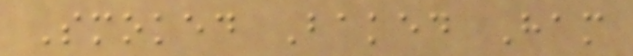Smoked Baked Ham
